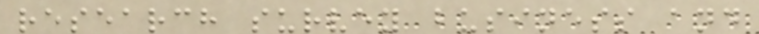research survey business and
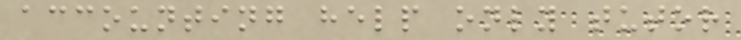accounting help only tutor
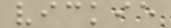vickie
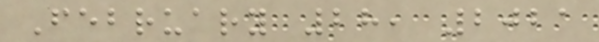February 28, 2021
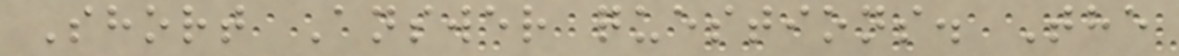Short Answer questions. The
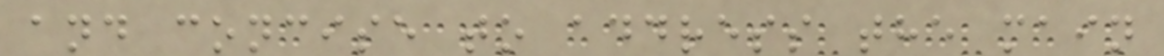and concise to address the main
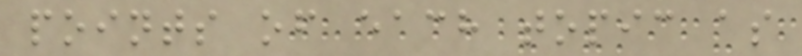points of each topic as
